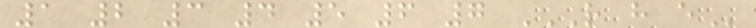1 2 3 4 5 6 7 R H E
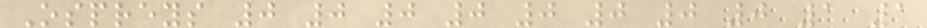Ospreys 0 0 0 0 0 0 0 0 1 1
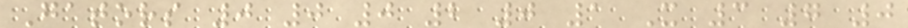Gators 0 0 0 2 0 1 X 3 7 0
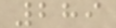289
